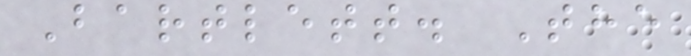Bartlett. The
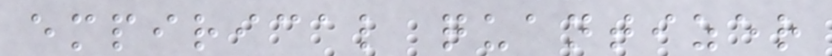empirical quantizer
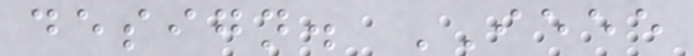design. IEEE
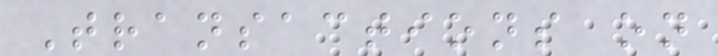Transactions on
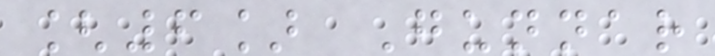[6] Gunnar
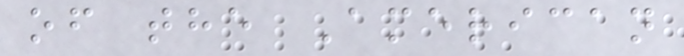of the American
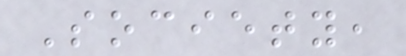Society,
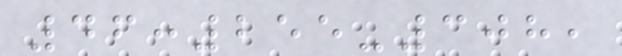46:255-308,
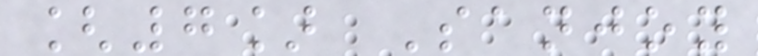[7] Sanjoy
